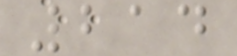214
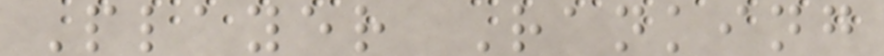Player Ranking
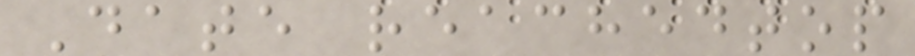Date reachedtop
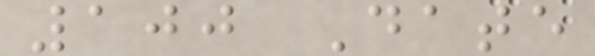100 Date
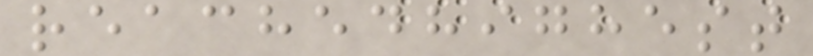reachedhighest
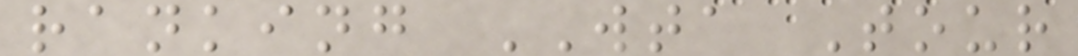ranking WTA Tour
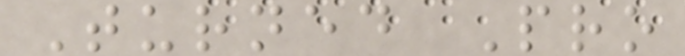Turned Pro
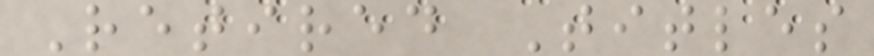Retired Titles
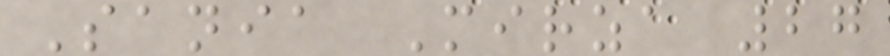Sania Mirza 27
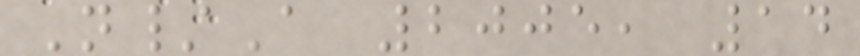N/A 2005, 14
